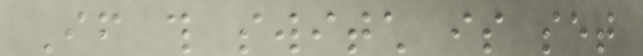If this switch is set
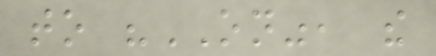to "ON", the
